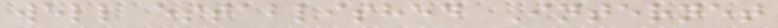well established Internet
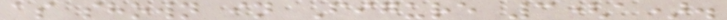as shown in Figure 3(a).
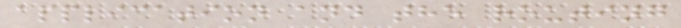application and the routing
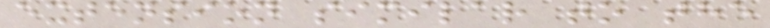extension similar to the
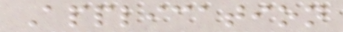Application
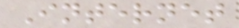Internet
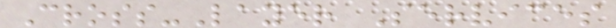Cross-Layer Services
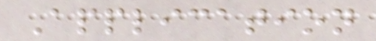Application
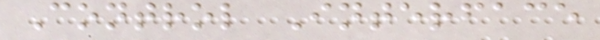Control Interface
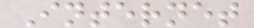Internet
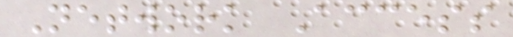Network Access
